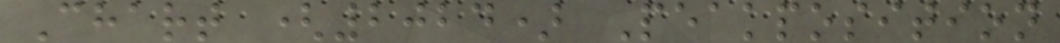Chart (2024) Peakposition
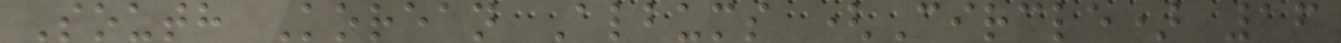South Korean Albums (Circle) 16
